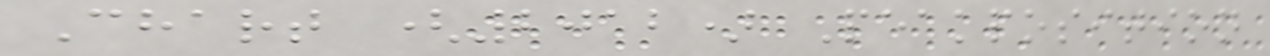Chart (2012) Peakposition
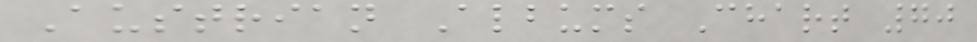Austrian Albums Chart 70
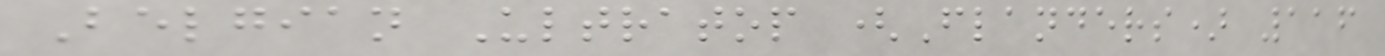Belgian Ultratop (Flanders) 116
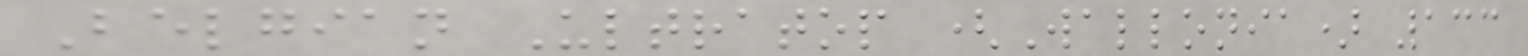Belgian Ultratop (Wallonia) 133
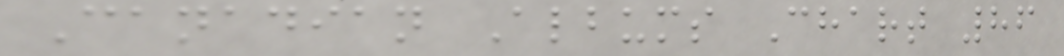Canadian Albums Chart 86
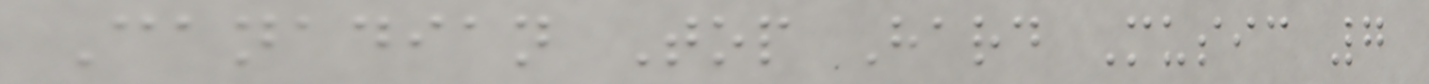Canadian Top Hard Music 7
